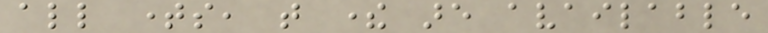all times, that there are available
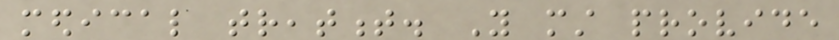medical treatment. You must provide
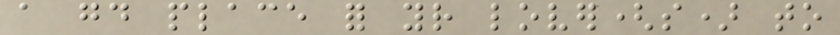a good place for your lover(s) to
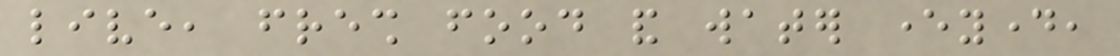live, fresh food and water everyday,
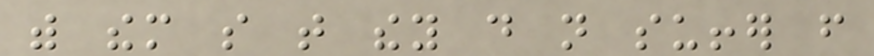with them so that they do not suffer from
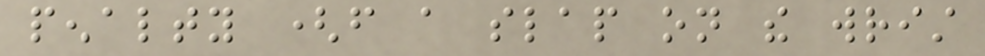penalty (from a slap on the wrist
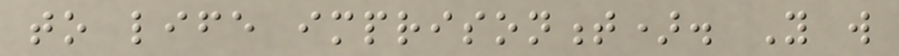to life imprisonment). You will
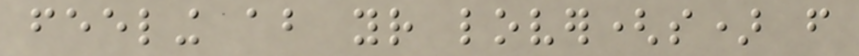feeling about your lover(s) from
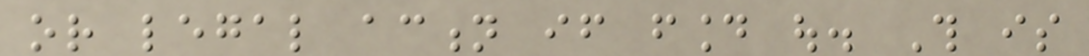or legal action if found out. This is
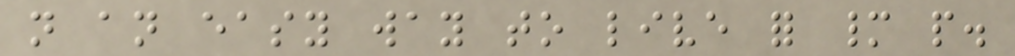not an easy way to live for many people.
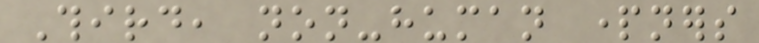Third, non-human partners
